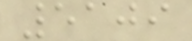5109
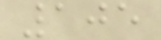105
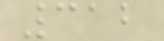312
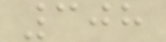308
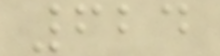624
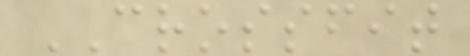CROSSFIT
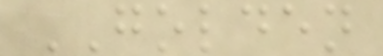GOLDEN
